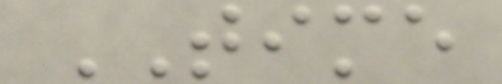TIME
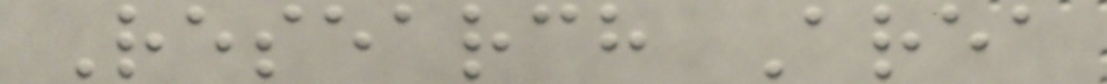Research Area
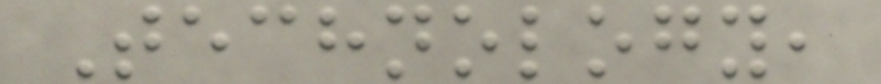Technology,
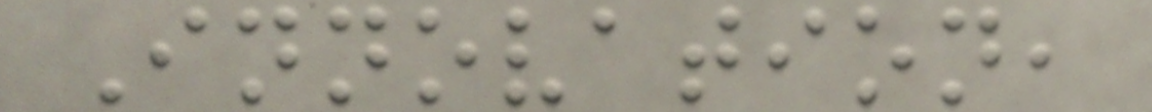Innovation,
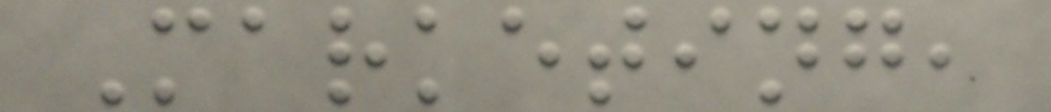Marketing,
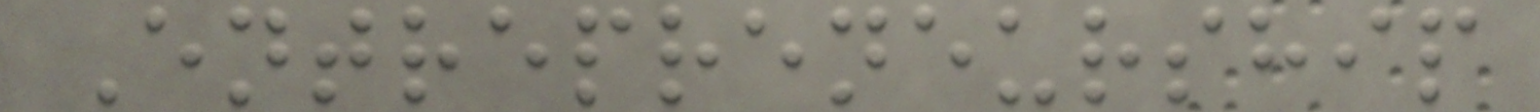Entrepreneurship
